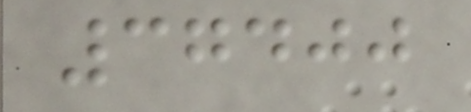37400
